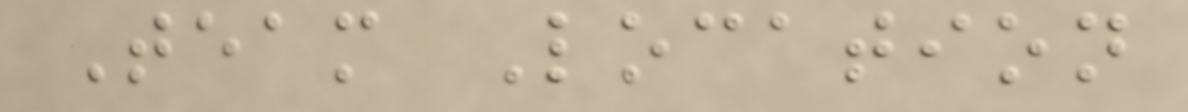Team Location
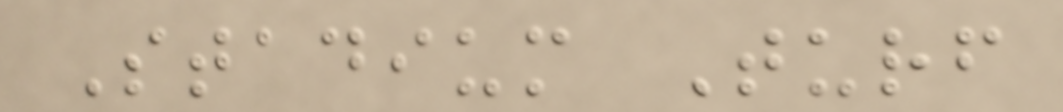Stadium Turf
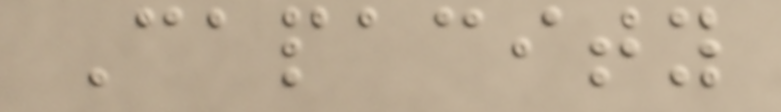Capacity
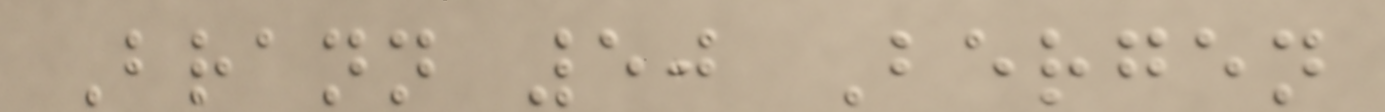Brann 50 Bergen
